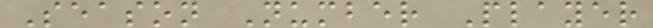Season Number Player
